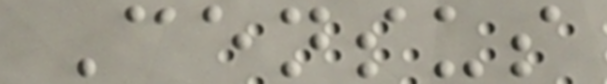Census
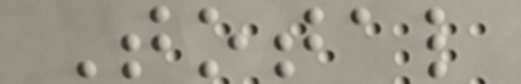Total
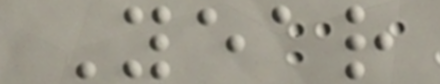Year
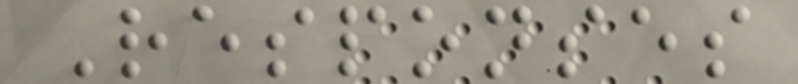Responses
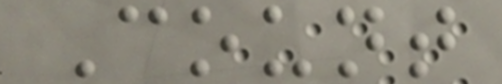Count
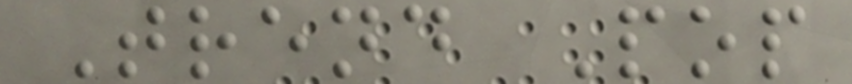Trend Pop
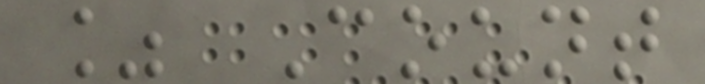% Count
